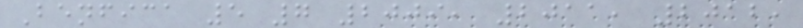Benfica 5 7 2009, 2011, 2012,
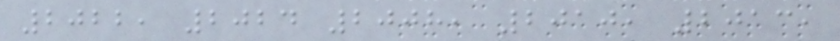2022, 2024 2008, 2010, 2013,
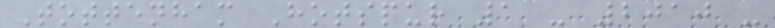Tottenham Hotspur 1 - 2010 -
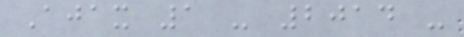Ajax 1 - 2014 -
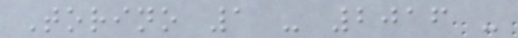Torino 1 - 2016 -
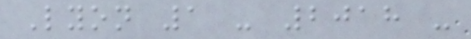Lyon 1 - 2018 -
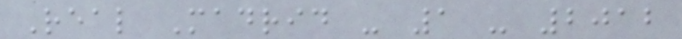Real Madrid - 1 - 2012
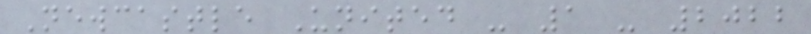Newcastle United - 1 - 2022
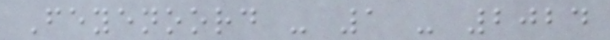Feyenoord - 1 - 2024
